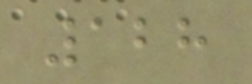128
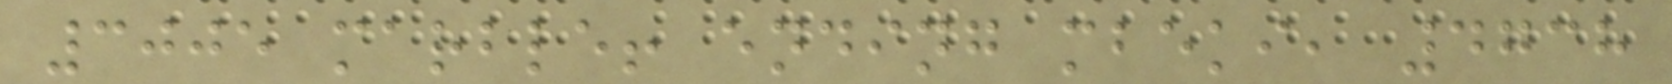3005 marble! ending mbeki, 4738
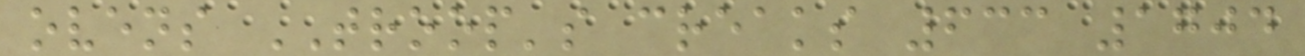ovens TROOP's creaks 633 1704
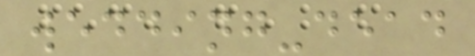wedding-dead
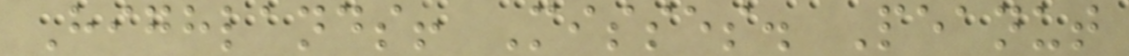Highlands! Misses. Peanut
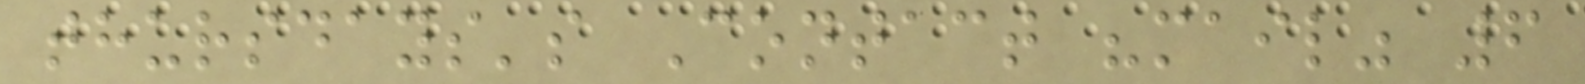thursdays's Contact "mail" 6
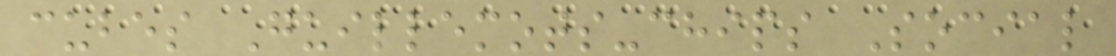cubes Guillemots-chips Social
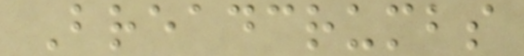Breadcrumbs
